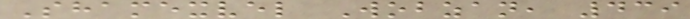Shamexvel Wobzan, 439
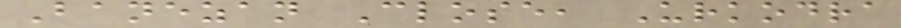Banezan Close, Urkodra
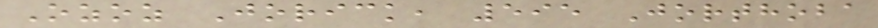Ozoz Jorick, 595 Jorthoba
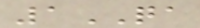1QA
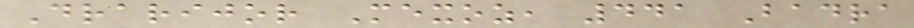Drarijor Mexoz, 441 Badra
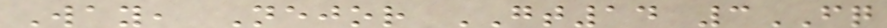Way, Nejor GT14 3FQ
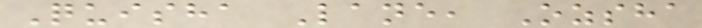Quisha Lane, Ozsha
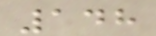148
